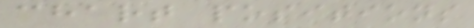chart positions
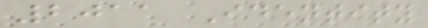2011 Identity
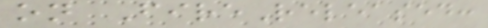on FireReleased:
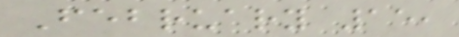February 15,
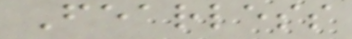Fearless
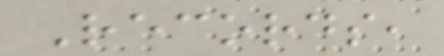Records,
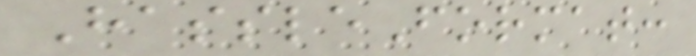HassleFormat:
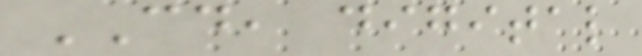CD, digital
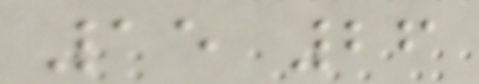15 26
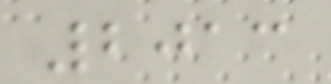2013
